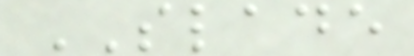SLADE
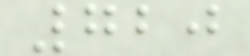720
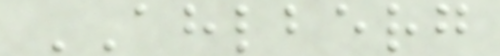AHLBERG
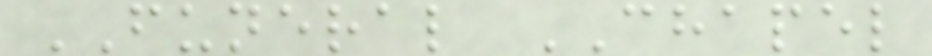FUNERAL CHAPEL
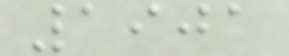1901
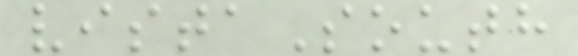vistaSouth
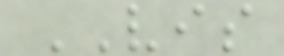VIS
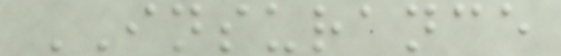INSURANCE
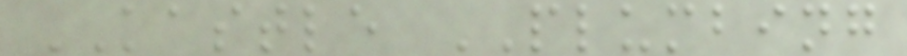KASTLE PLUMBING
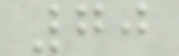70
